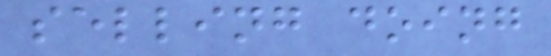selling doing
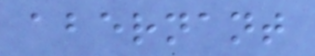abernant
